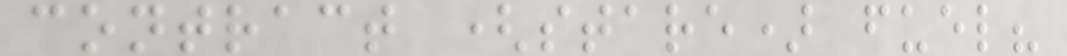contract (stare) fuel?
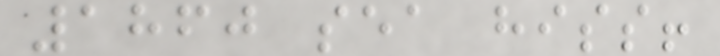1860 sea hiss!
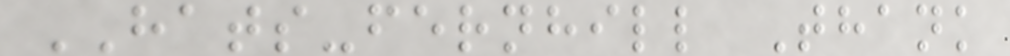HATS-fernhill Thank
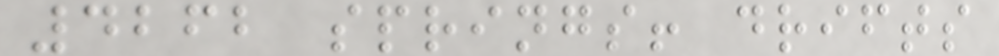4262 springs! drifts
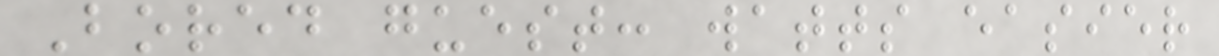Bored guest: watts easier
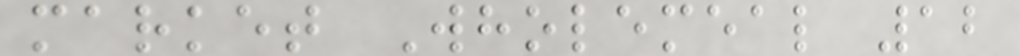market Wholemeal 12
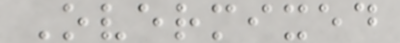Overmixed
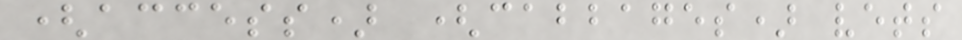(access) (cabbages) vets
